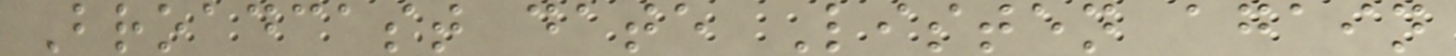Broadcast date Listen again
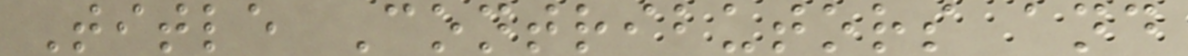Title Contributors and
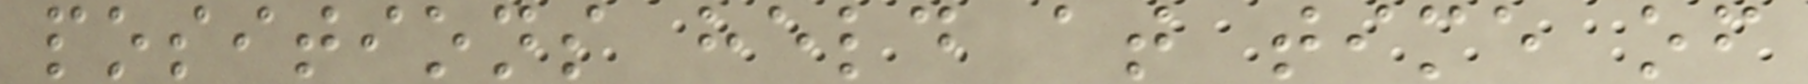positions held at time of
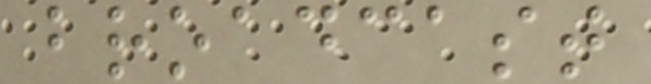broadcast
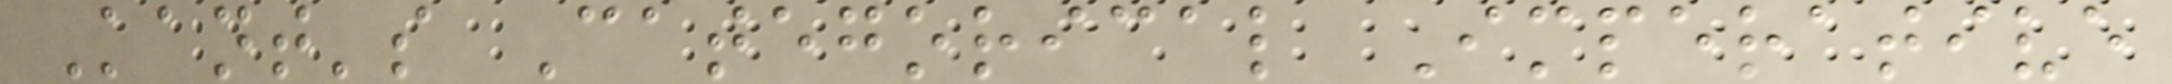Kant's Categorical Imperative
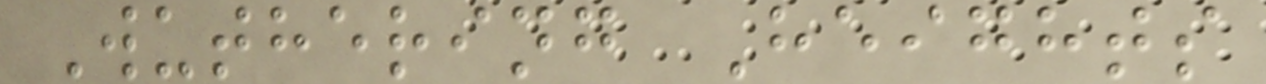Wuthering Heights
